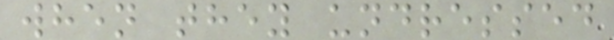when they undressed
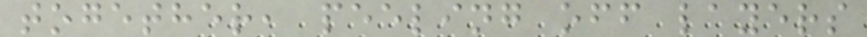together, peeling off layers
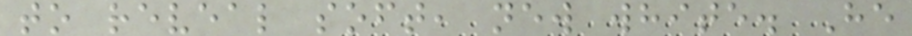to reveal soft, new white. He
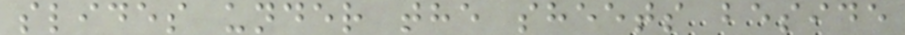slides under the sheets beside
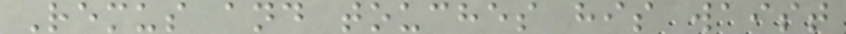Remus and touches his waist
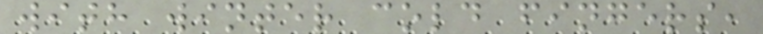with winter cold fingers,
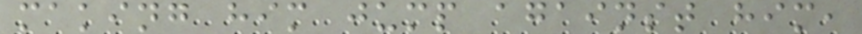making him jump against him,
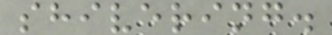shivering.
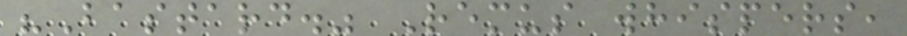"Bastard." Remus whispers,
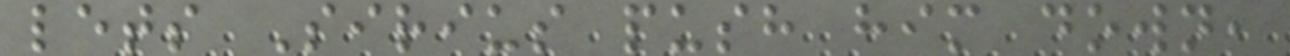lets Sirius push him down,
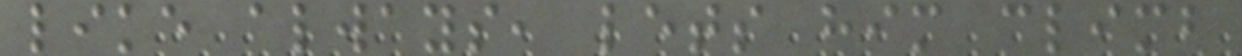like always, lets him climb
